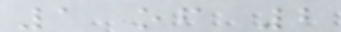1 of 2
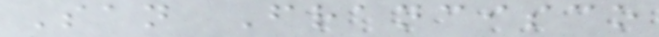San Francisco
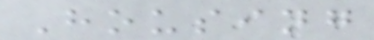Housing
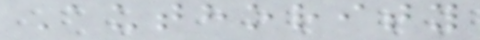Authority
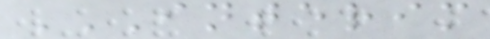INTERIM
